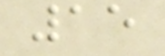15
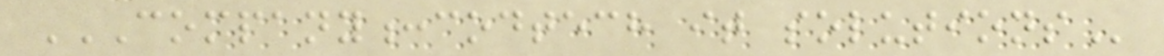COMPANY:CODTECH IT SOLUTIONS
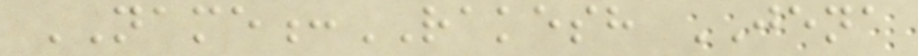NAME:RAKESH JENA
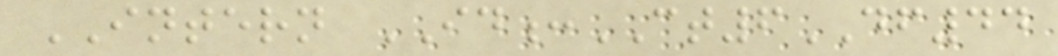INTERN ID:CT6DF44
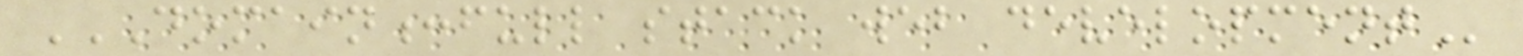DOMAIN:FULL STACK WEB DEVELOPMENT
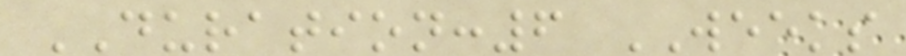DURATION:6 WEEKS
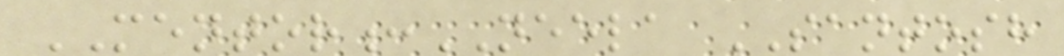MENTOR:NEELA SANTOSH
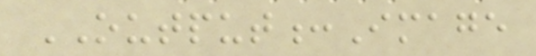OUTPUT:Image
